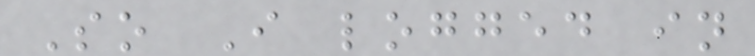So I logged in
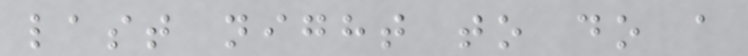last night to do a
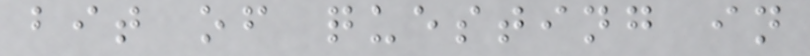bit of questing in
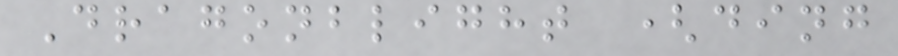Dragonblight (ding
